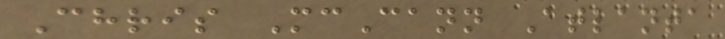Chris McCann Atlanta
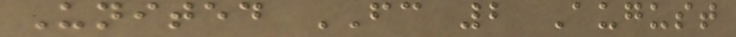United FC 2 August
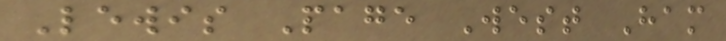Lewis Page West Ham
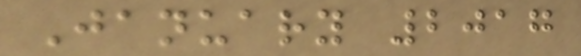January 2017
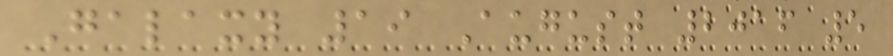Galaxy 19 August 2016 5
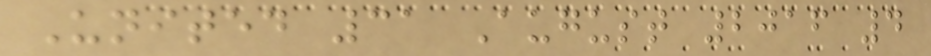United 31 August 2016 4
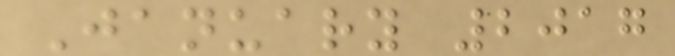January 2017
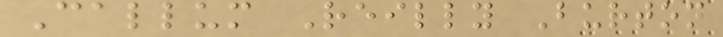Callum Reilly Burton
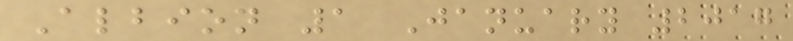Albion 1 January 2017
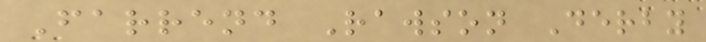Farrend Rawson Derby
